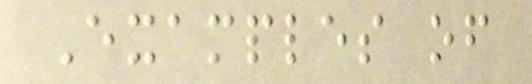Examples of
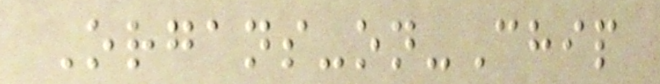Organs-on-Chip
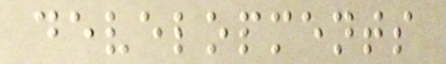developments
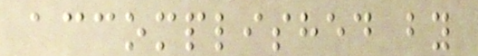accomplished by
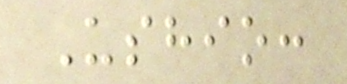Ushio:
